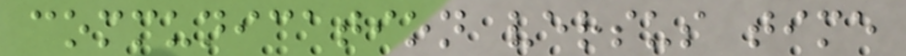communication versus time
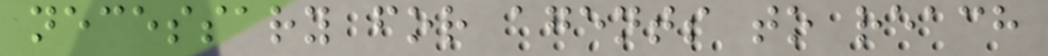necessary for agents to reach
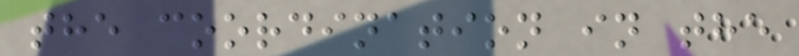the coordination in the
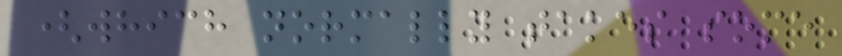(which normally takes some
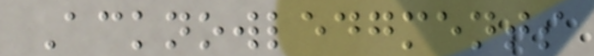Acknowledgments
